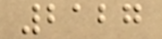2127
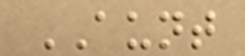AUNT
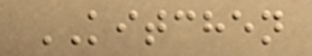KITCHEN
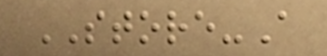STORE-A
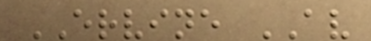ERVINE AV
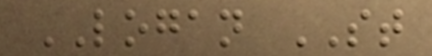LOGAN ST
